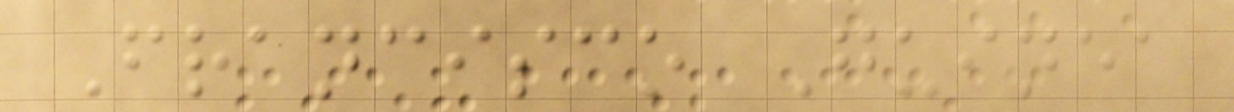Francisco Guinea
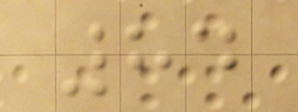84
